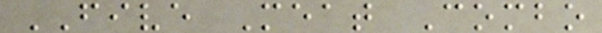FIVE Meat Combo
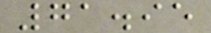71.95
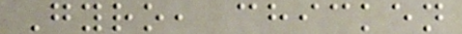Gyro, chicken
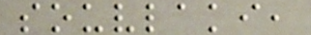souvlaki,
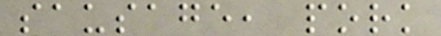sausage, pork
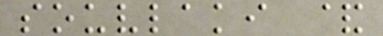souvlaki &
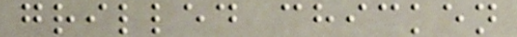grilled chicken
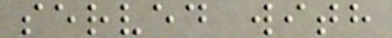served with
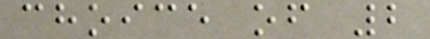choice of 2
